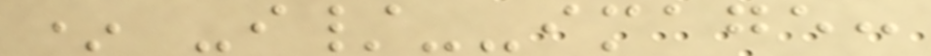* -i/--image:
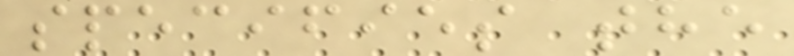specifies the
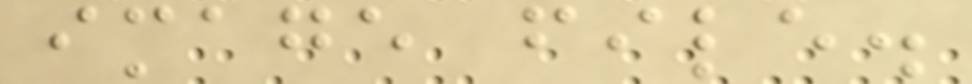image file.
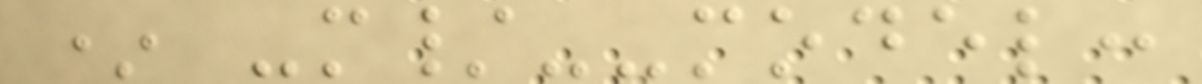* -m/--model:
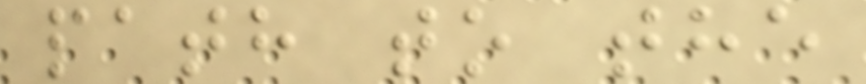path to the
